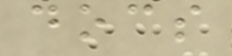docs
